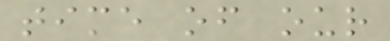time of our
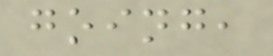going,
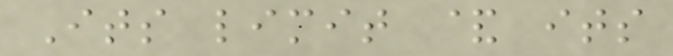Its limit & its
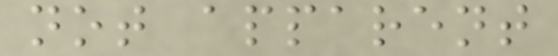not apparent
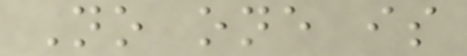No one is
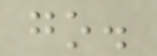go.
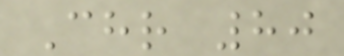Chr 80
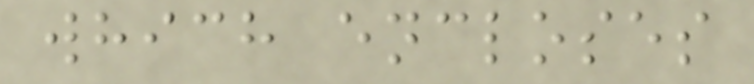which encloses
